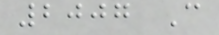2007 C
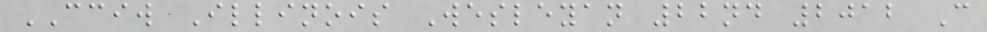CCIW Illinois Wesleyan 22nd 2012 C
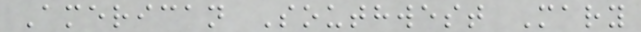American Southwest Mary
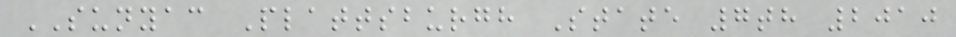SUNYAC Plattsburgh State 7th 2010
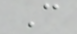C
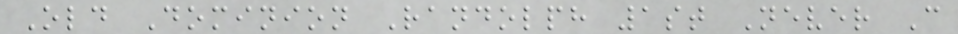Old Dominion Randolph 1st Never C
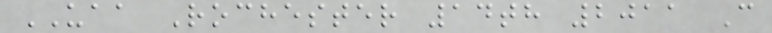UAA Rochester 14th 2011 C
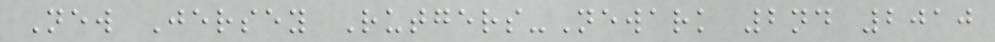New Jersey Rutgers-Newark 2nd 2010
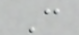C
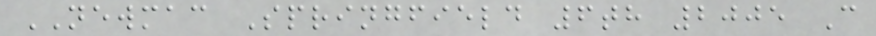NEWMAC Springfield 6th 2005 C
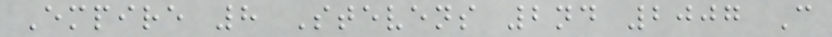Empire 8 Stevens 2nd 2007 C
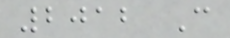2012 C
